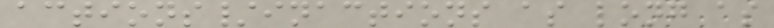actions/inactions as long as
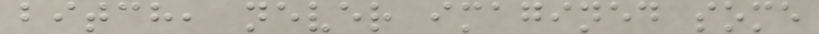bitch, never imagined some
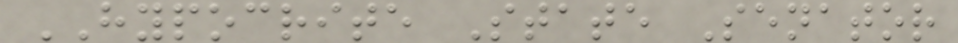HYPOCRITE State Senator
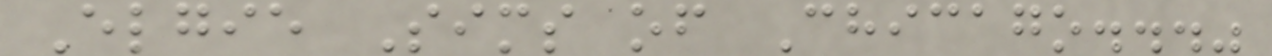Elgie Sims of Chicago..."
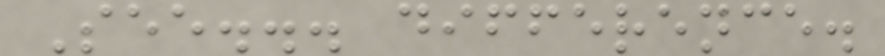See... difference.
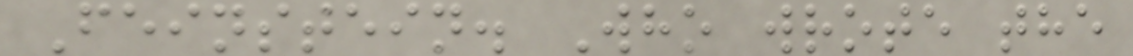Feinstein. Who wrote the
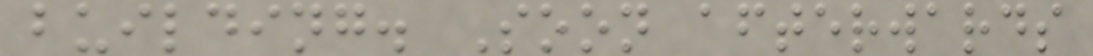building. Soon afterwards
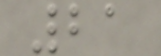21
